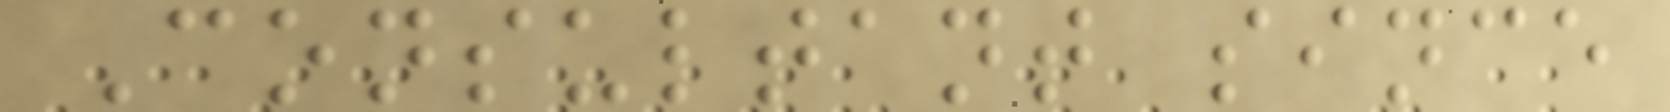Consultant since
